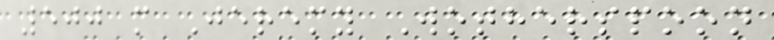500 m Jeremy Wotherspoon
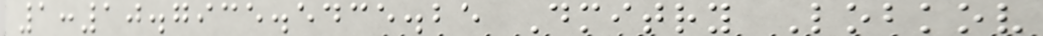1:10.7935.5435.25 Dmitry Lobkov
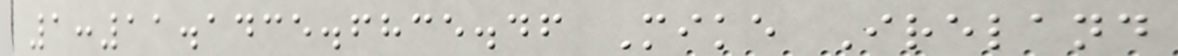1:11.1435.6835.46 Mike Ireland
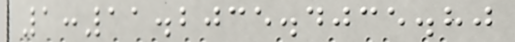1:11.2035.4035.80
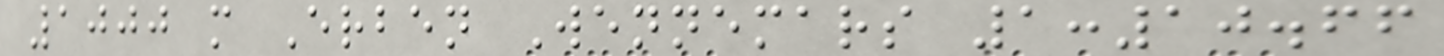1000 m Erben Wennemars 1:10.66
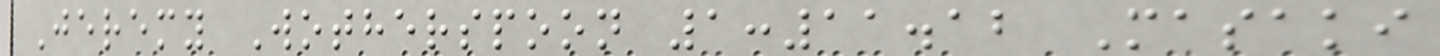Jeremy Wotherspoon 1:11.12 Masaki
